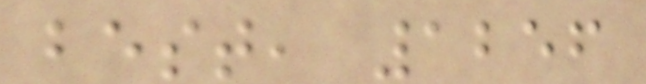best, 1256
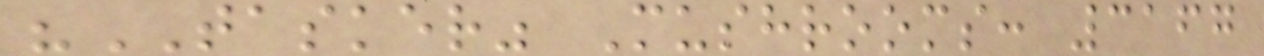"TASKER" Mushrooms: 3167
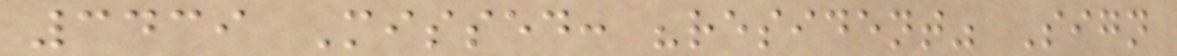3439 Missed: "resident" Sign
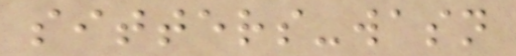sitters-wasn
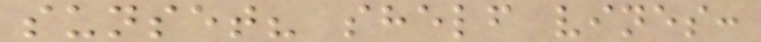sunset? shelf vines:
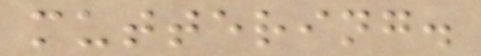muttering.
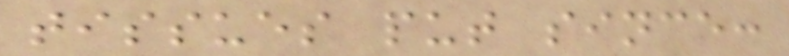tissues put since:
